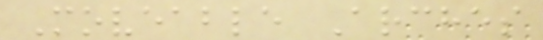Moveable Arches
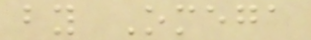by Omega
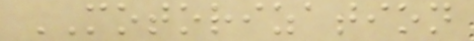MOTORIZATION
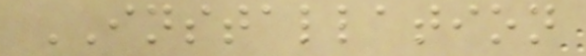INSTALLATION
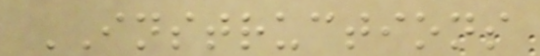INSTRUCTIONS
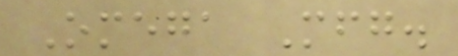Omega Mfg.
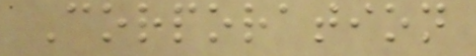Corporation
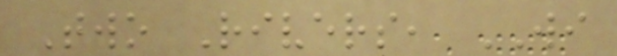Two Rivers, WI
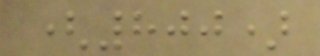(800)
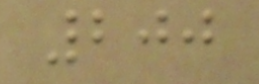200
